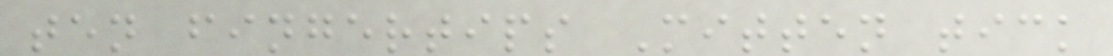ten fingertips Mitten tick
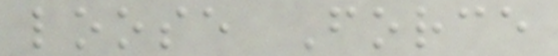loose Force
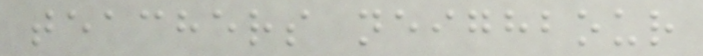teachers neighbour
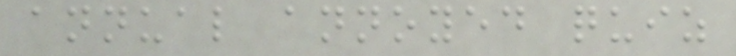annual annoyed quiz
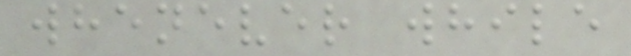whenever while
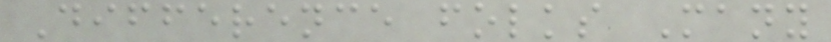Difference folks Many
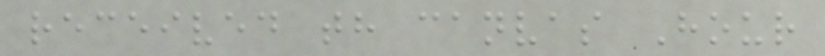received th canvas Hour
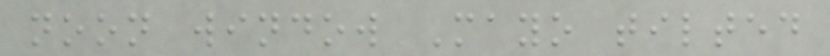noon window Mayo tilted
